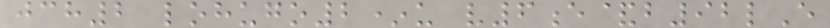jch2 lohugo2*u v6e&b92lE
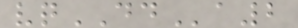vqDDa2
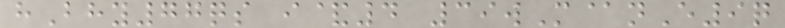hBhy77qs i&4 39wM@nE9q
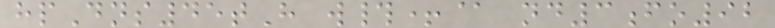hpDns45tH w#+@ nd3fo92
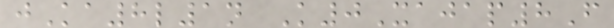jKa8l1n K0Xajap8F
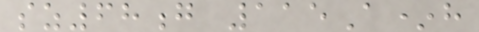sz68g 115A*h
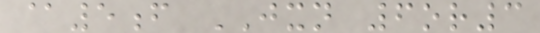@5f JXN 6or3
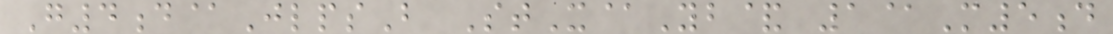G4d@JlpsB StX@Yb& 1@M5d
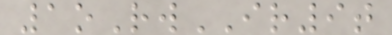1oRwIR9t
